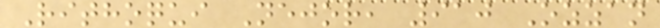Rithoqui Nejor, 910 Ozzan
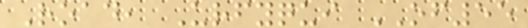Road, Urfyqui OF55
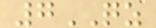7QZ
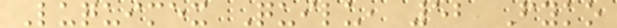Luquimex Quilu, 52 Fyko
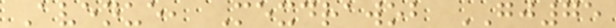Avenue, Mexdrawob GJ75
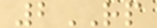2RP
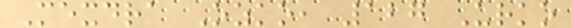Mexdra Ozko, 127 Urko
